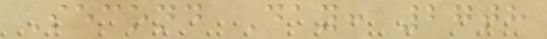Second Day: 27th
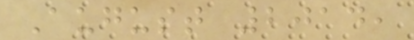August 2014,
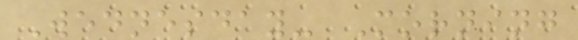Wednesday- Morning
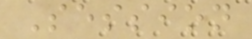Session
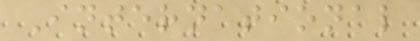International
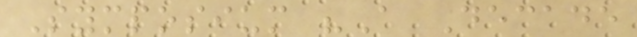Symposium "A Decade
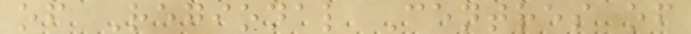of Regional Centres of
